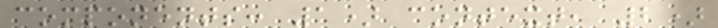components: 1) context, 2)
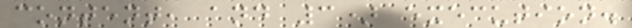content, and 3) execution.
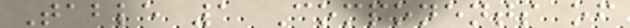Table 1 Components of
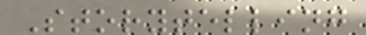Storytelling
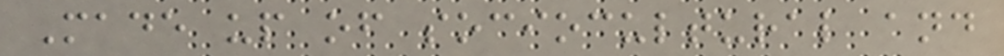Made up of sociocultural and
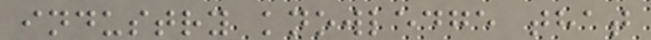industry knowledge that
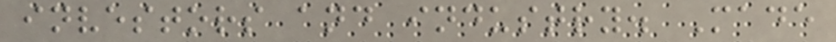investors and industry. Made
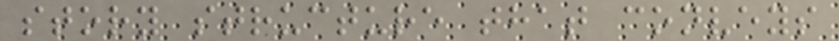story structure that conveys
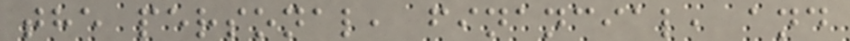the personal, financial, and
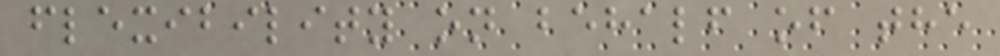flexibility on behalf of the
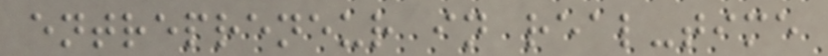entrepreneur in real-time
